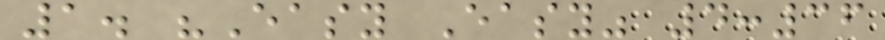1. "Easy Easy" 4:36
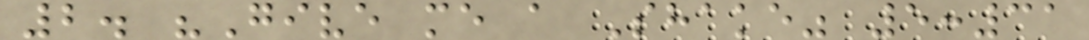2. "Give me a Shake" 5:31
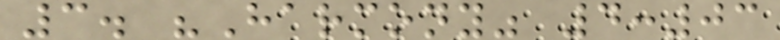3. "Harmony" 4:03
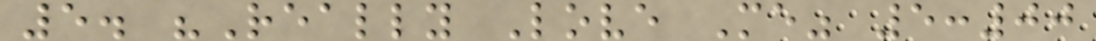5. "Really Love Me" 5:00
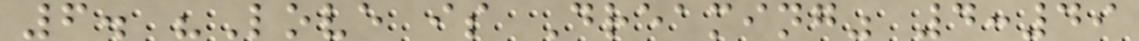6. "Love is Dreaming" 4:49
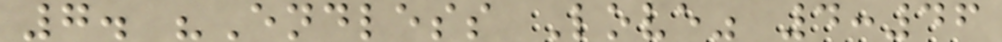7. "Endless Love" 4:46
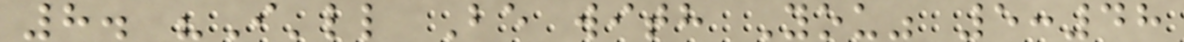8. "I'll Be with You" 5:48
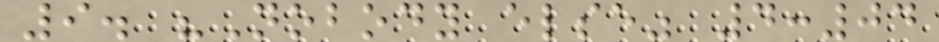9. "Nobody else" 4:04
